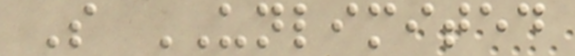S UNLIMITED
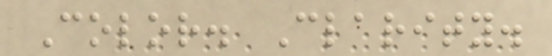Color. Clarity.
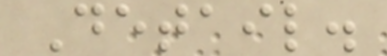Detail.
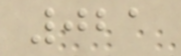021
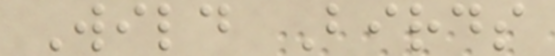Wild Birds
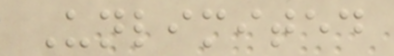Unlimited
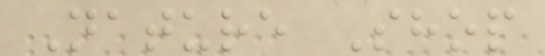Nature Shop
